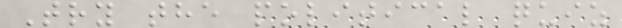Try the political quiz
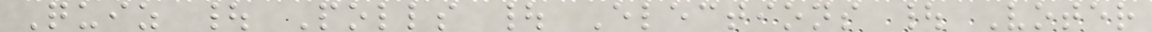Quiz | Polls | Elections | Voter
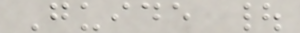Guide |
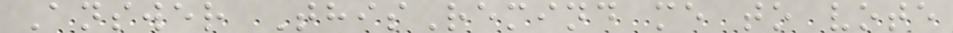Answer ThisRemind me to vote
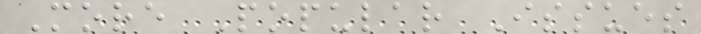More Popular Issues
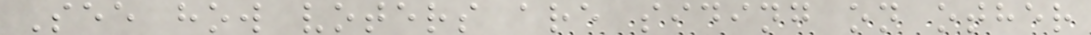See how voters are siding on other
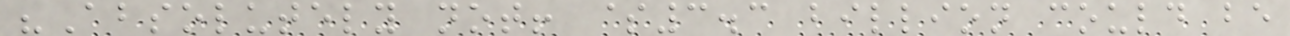"Absolutely not! $3.3 billion could be
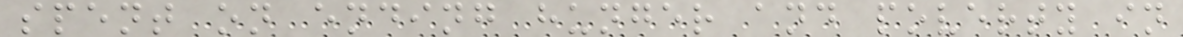spent on ending hunger and poverty in
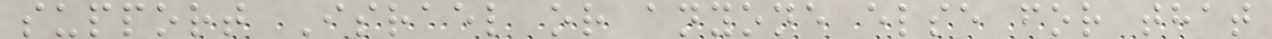support Israel or anyone else for that
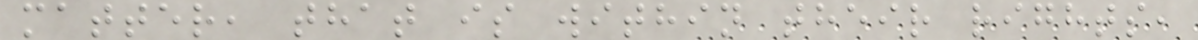matter, that is within their rights,
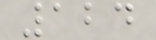124
